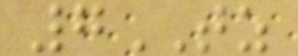7TZ
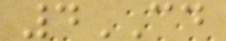4CD
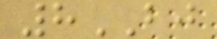8BJ
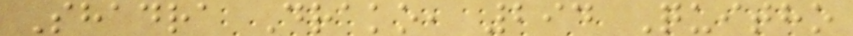Shadra Drako, 294 Quitho
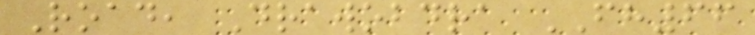Road, Drawobdra FH66
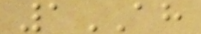1AH
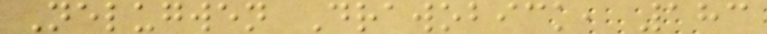Nelugwen Drawobick, 183
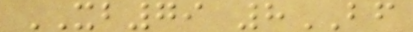XB79 8BF
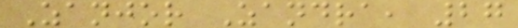Zanjor Zandra, 27
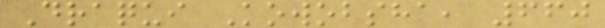Draqui Kowobsha, 660
